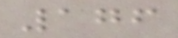176
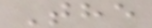The
